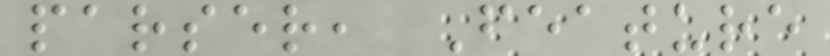parser, Feature
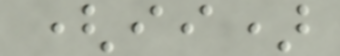(ii)
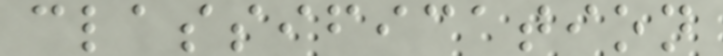classification
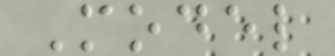Model
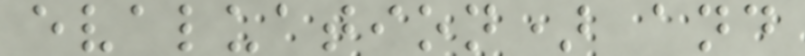evaluation) and
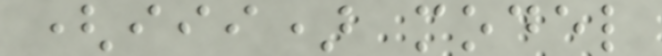(iii) model
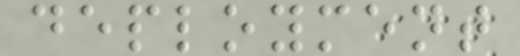deployment
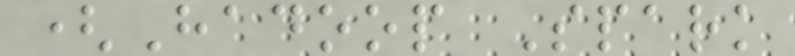(Hadoop Spark
